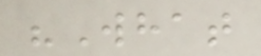"What
